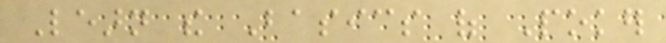Learn the Basics of Poker
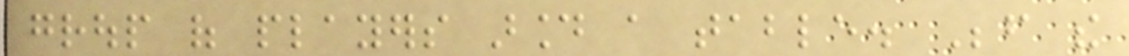group of players around a table. Before the
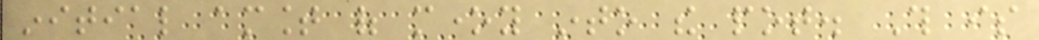initial amount of money into the pot. This is
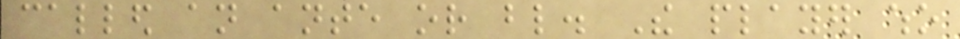called an ante or blind. The player who
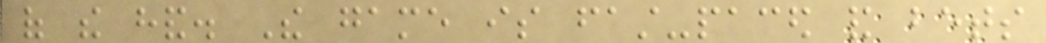of the hand. The game is fast-paced and bets
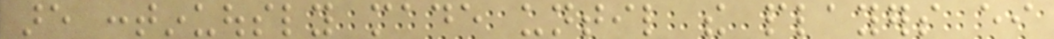are continuously made until the players either
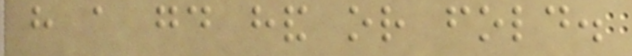have a good hand or fold.
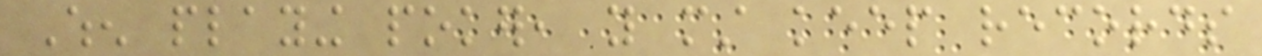When playing poker, you must keep records
